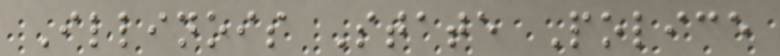Illinois State Police
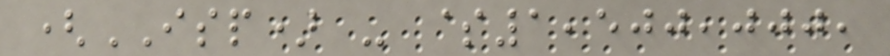(ISP) - $1,500,000,
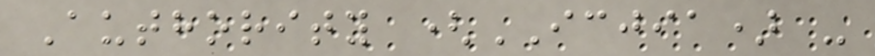Authority (ICJIA) -
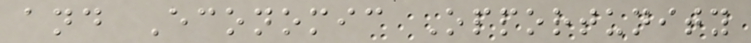and Economic Opportunity
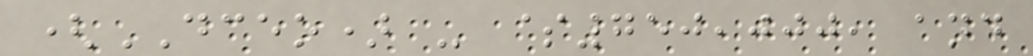(DCEO) - $750,000, and
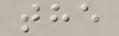the
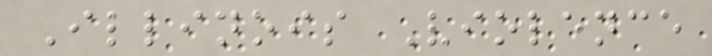Illinois Violence
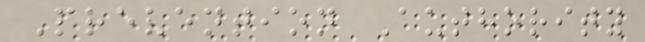Prevention Authority
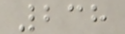238
